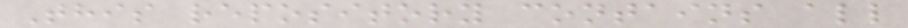This repository contains all
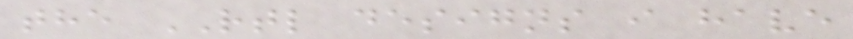the RTL designs i have
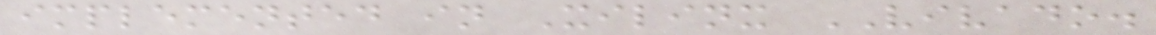implemented in Xilinx VIVADO.
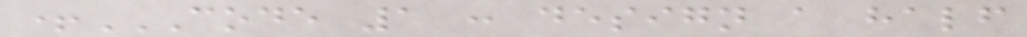+CODE 1 : DESIGN A HALF
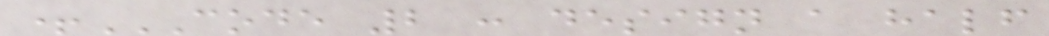+CODE 2 : DESIGN A HALF
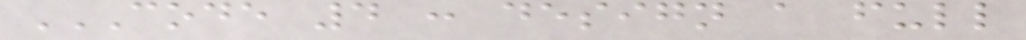CODE 4 : DESIGN A FULL
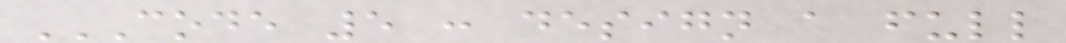CODE 5 : DESIGN A FULL
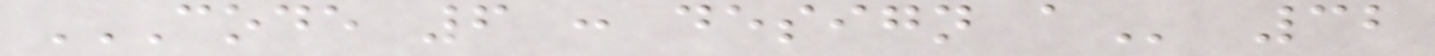CODE 6 : DESIGN A 32
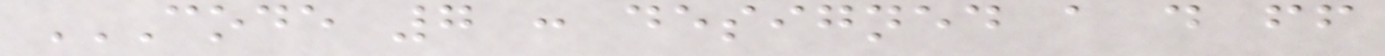CODE 7 : DESIGNED A D FF
